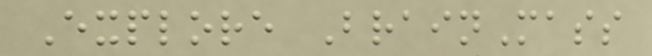Explore BrainMass
